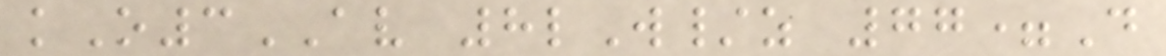kO3AV 8lW/z 77=D
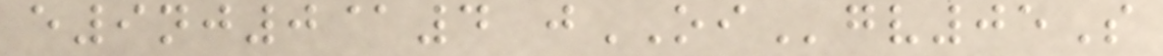e9nj0@4 jOIgv05S
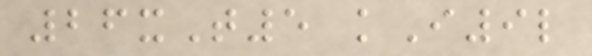26xT5 kI9l
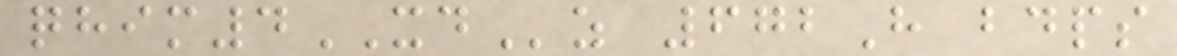qhim4XDz 672H bdps
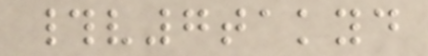#v7takyd
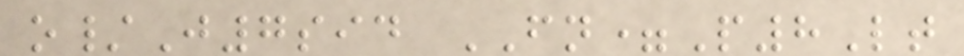o/J7sid FN=P8Lt
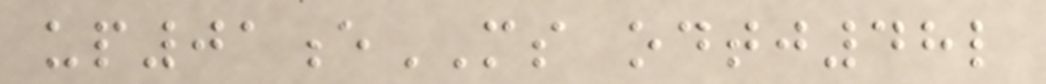up01eMS odtj48l
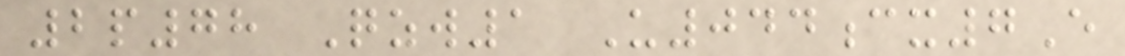2p78 Qzw1 U044cx7E
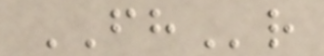FHr
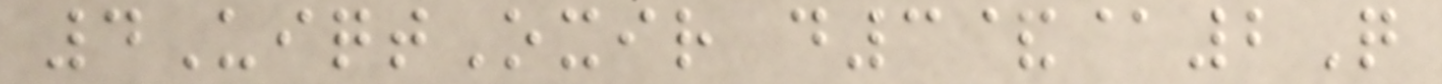4UiqtOxir d3&@2Q
